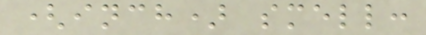(inch) smell:
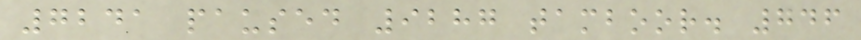7241 paused 9287 tamboor. 746
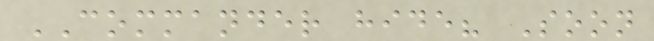COMMANDER hide? Soon
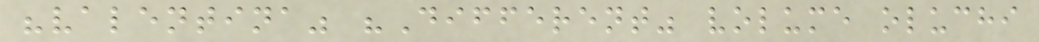"valentina" "Different" volume oluchi
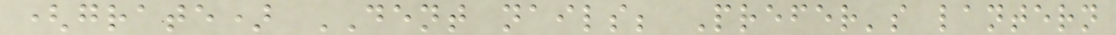(grate) DENT nails; Prefer's lantern
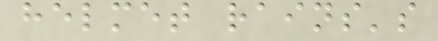helmet rains's
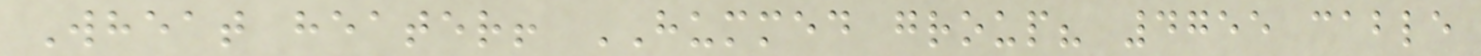Wheat heater! HUMMED group? 4755 cable
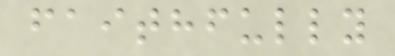faithfully
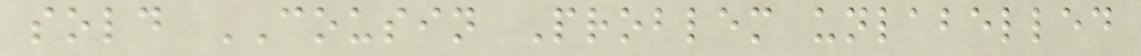sold COUSIN Problem unlabelled
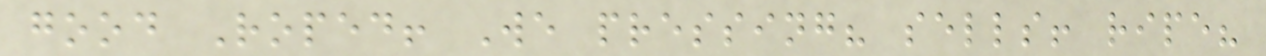good Roped! We pressing? sells! ripe?
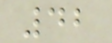42
